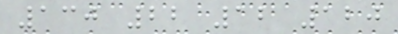130 22 12 120
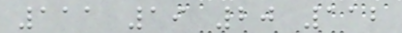111 19 20 112
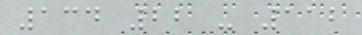134 22 - 112
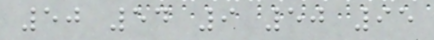50 54 9 50 95
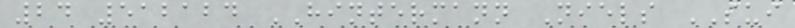24 512124 HINTERMANN Niels SUI
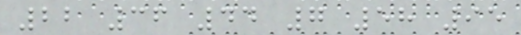22 36 44 7 58 95
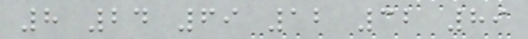8 24 69 12 32 89
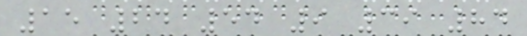15 24 54 9 39 84
